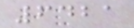6421
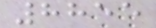8855
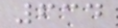634
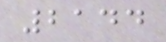2144
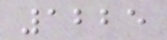1225
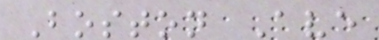Boston Ave
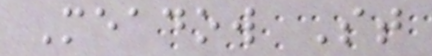Meadow St
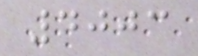4003
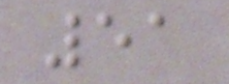51
